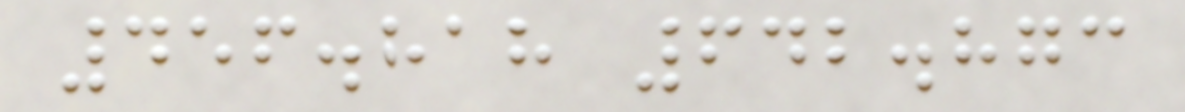456.818 642.873
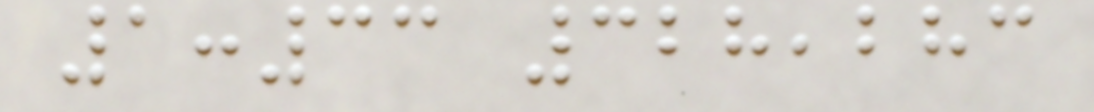1:33 328,283
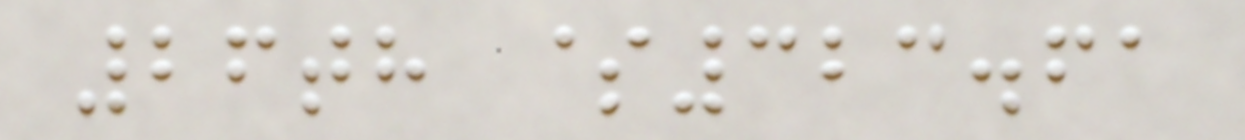26th $323.61
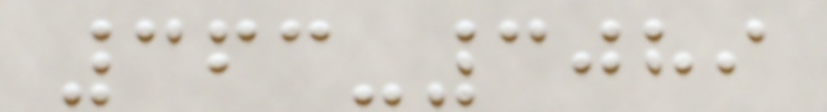363-3089
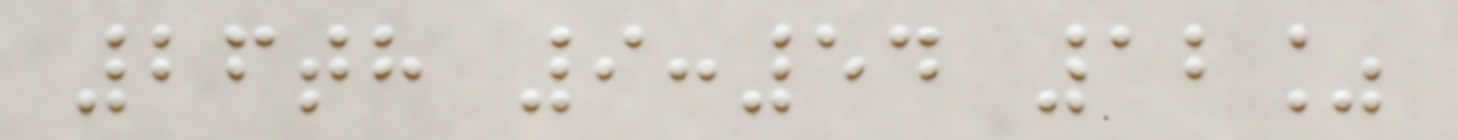26th 9:54 12%
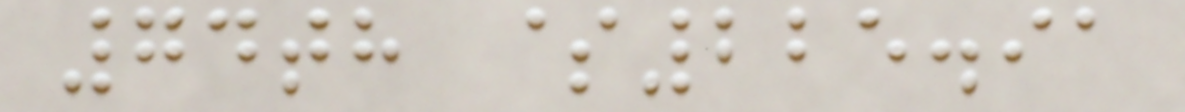74th $225.91
